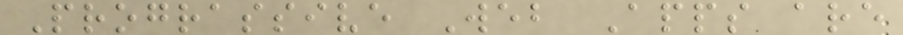Prograssive Web Apps are
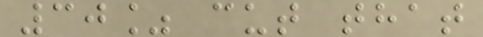30% cut that
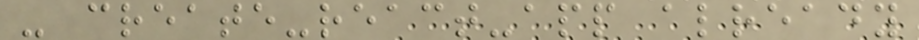- create-react-app already
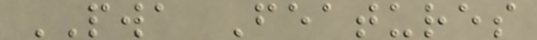PWA Features
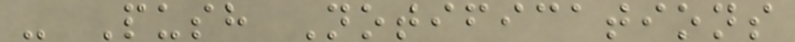- Push Notifications
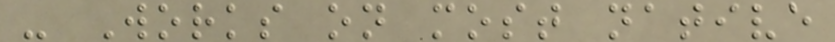- Works on most native
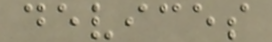devices
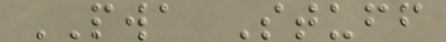PWA Stuff
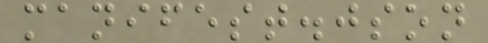manifest.json
